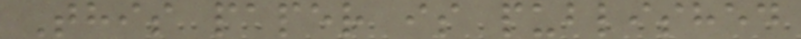This paper is published
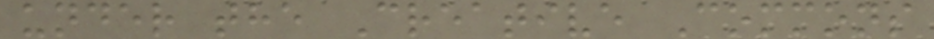under the Creative Commons
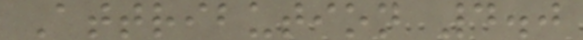Attribution 4.0
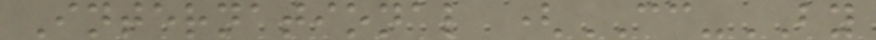International (CC-BY
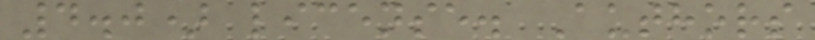4.0) license. Authors
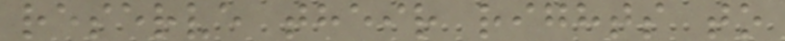reserve their rights to
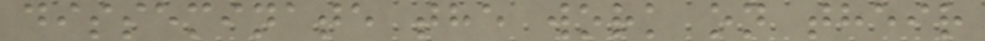disseminate the work on their
